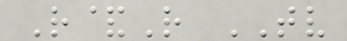R&R TV
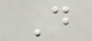D
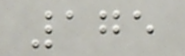175
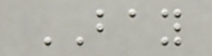BAY
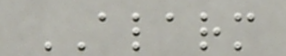ALARM
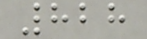828
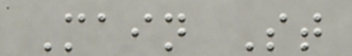Main St
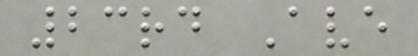23rd Ave
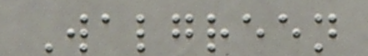Walgreen
